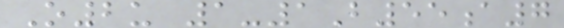O2u 1-1B55a7
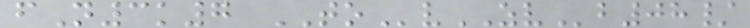fN3k7 TOvZVb08/
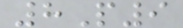8P9
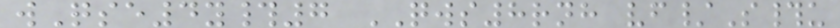wQse4y#7 QWS8rnh vf/S#u
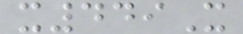x449X
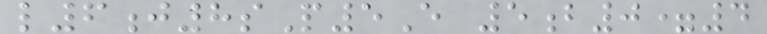l6j8sP5E 5b0=4
